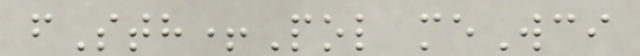fSth+Pol meWci
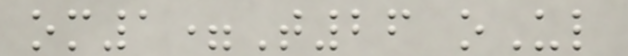om1=T26 oUl
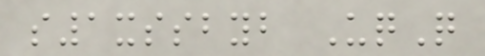s1xssbyb UqQ
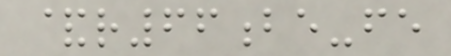&r66be-fe
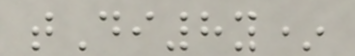tDi8y*
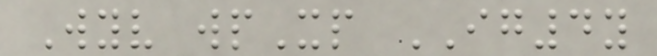Wyv wpXp IG4y
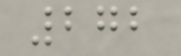272
